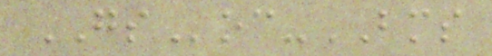GSoc-BMS
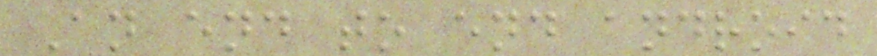An end to end android
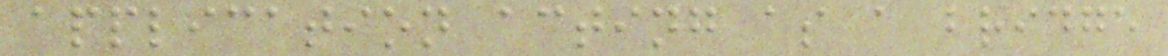application acting as a bridge
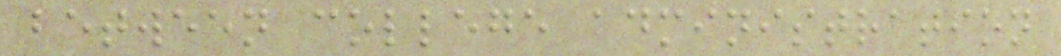between college administration
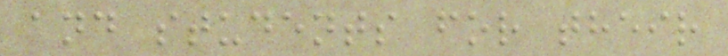and students for their
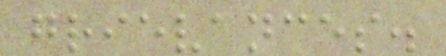grievances.
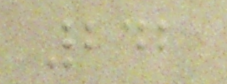242
